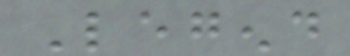Legend
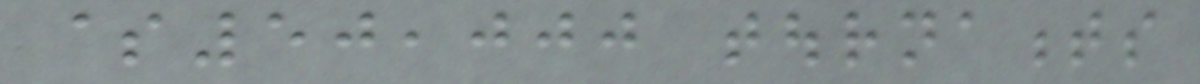$50,000 tournaments
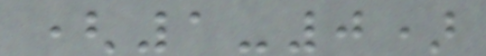(1-0)
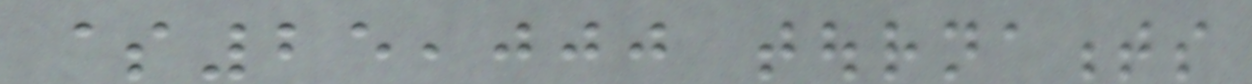$25,000 tournaments
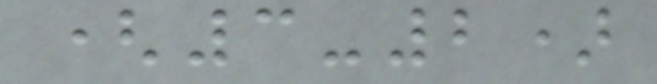(3-2)
